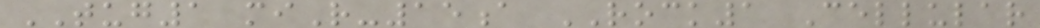TUG1 miR-15a ROCK1 Cellular
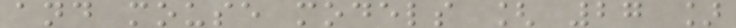and mouse models [ 27 ]
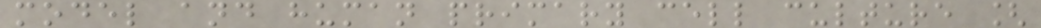model and human primary cell culture [
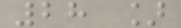28 ]
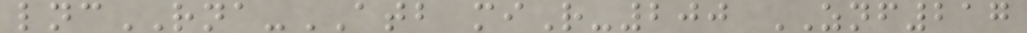lncRNA-ATB miR-200 ZNF217
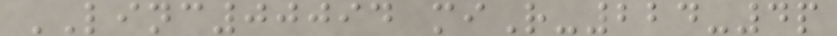LINC00094 miR-224-4p
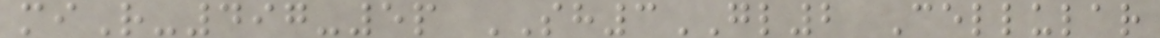miR-497-5p SH3GL2 Cellular
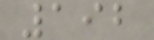192
